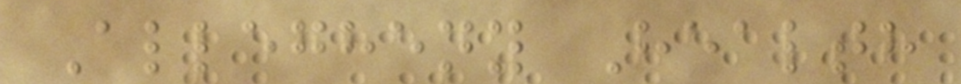Allegheny Health
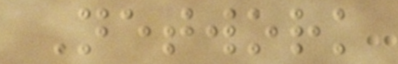Network
